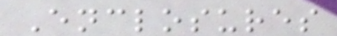Enclosures
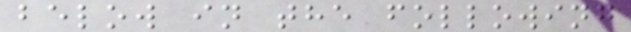below in the following
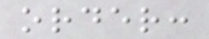order:
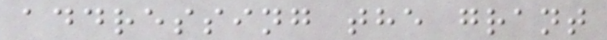addressing the grant
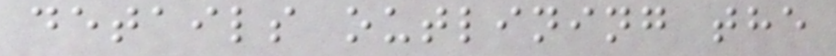details outlining the
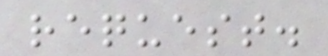request.
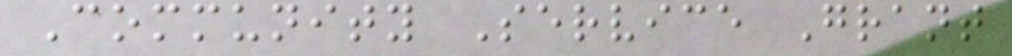Community Service Grant
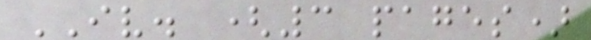IV. (3 pages)
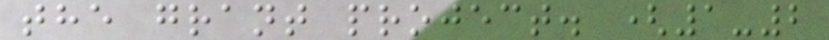the grant project. (1-2
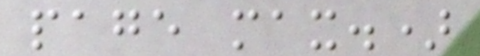page max.)
